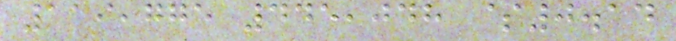119,775 445,048 $0.14
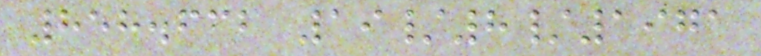858.632 19/8/1971
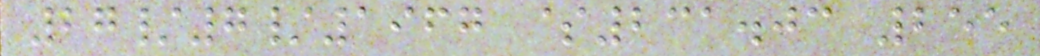27/7/1967 $231.03 255
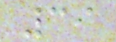39
